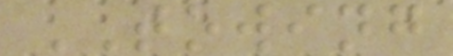TOWING
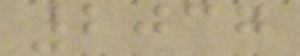2037
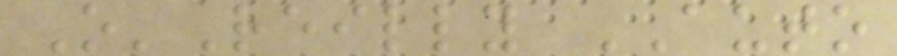O'Reilly AUTO
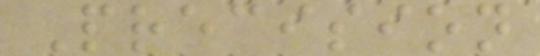Precision
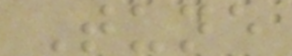Tune
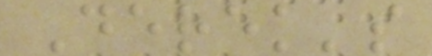Derek's
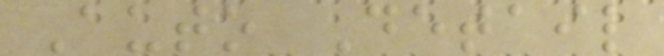Auto Detail
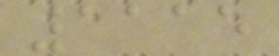1115
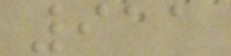911
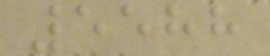5588
